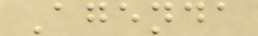Agenda
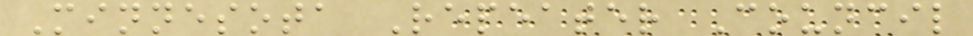Minnesota Repeater Council
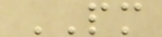PM
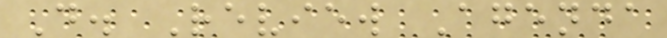D. Review Agenda
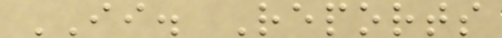II. Reports
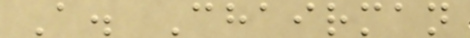A. Chairman
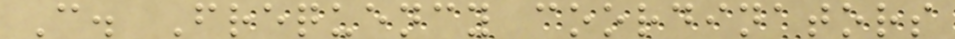C. Frequency coordinators
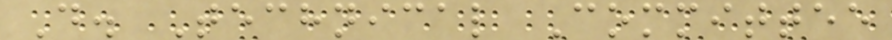D. Technical Committee
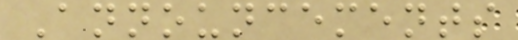Announcements
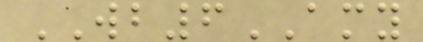WB6AMY
